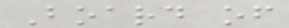Board of
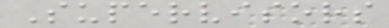Supervisors
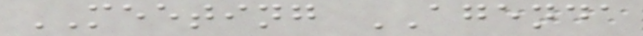MEETING AGENDA
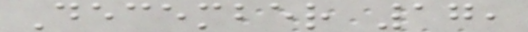December 17,
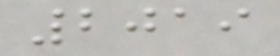2019
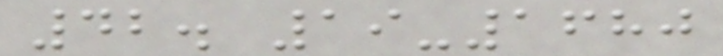42. 19-1680
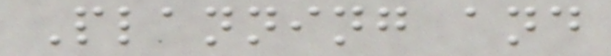Planning and
